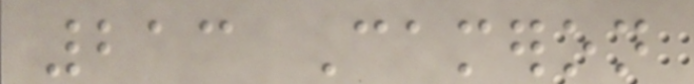213 Cameron
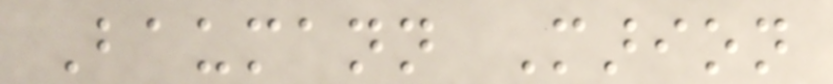Baumann Marion
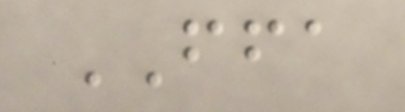FFA
